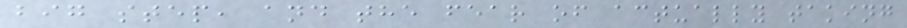big step, and the fear of actually taking
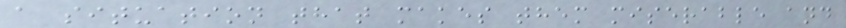a situation that makes them miserable and
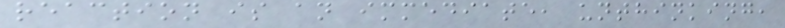reaction is an immediate, unthinking,
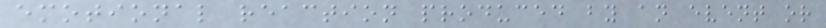emotional reaction produced by an event or
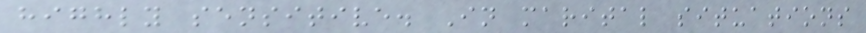highly sensitive. In marital situations
